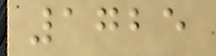1725
